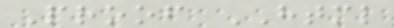Proof HTML
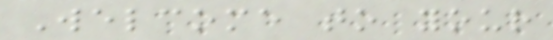Welcome to your
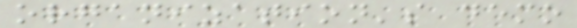organization's demo
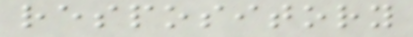respository
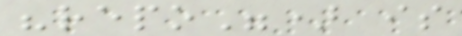"repo") is
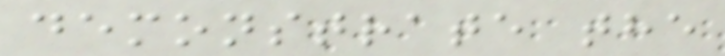demonstrate the
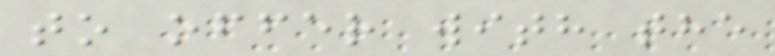to offer with the
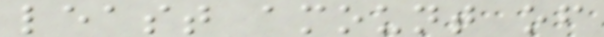least amount of
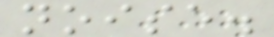noise.
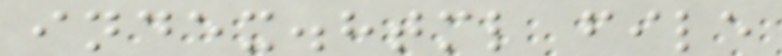index.html file
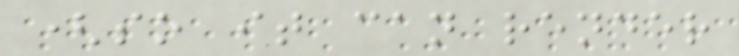(so it can render
